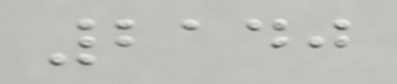2140
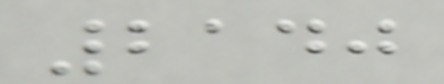2140
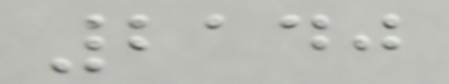2140
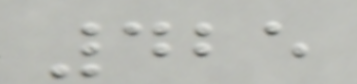425
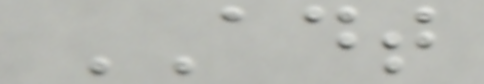ADT
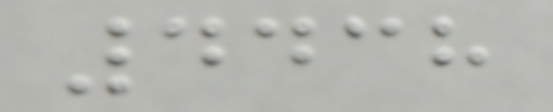4438
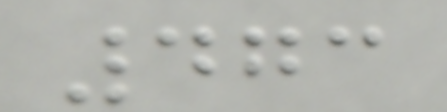473
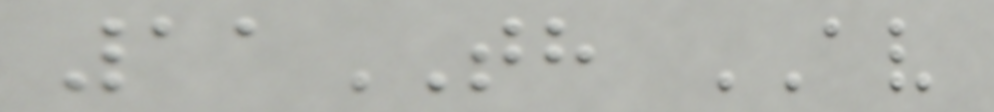11TH AV
